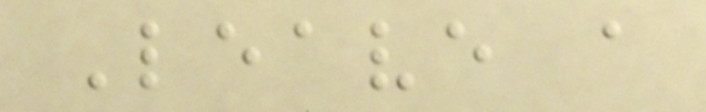Leave a
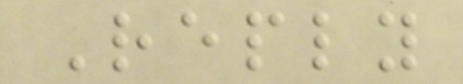Reply
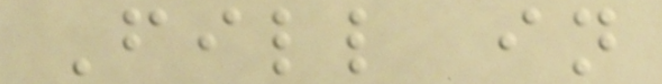Fill in
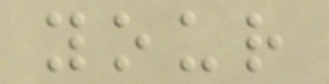your
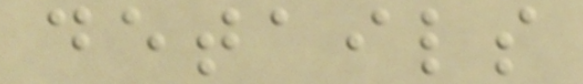details
